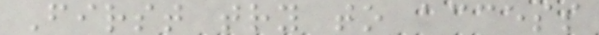First try to access
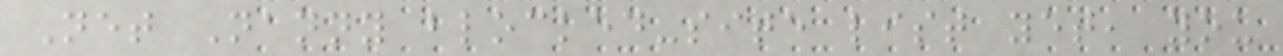Net Nanny blocked-site list yet, you
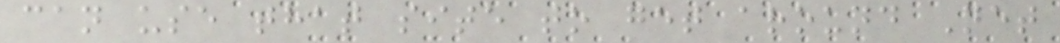can use that site to get around Net
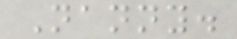Nanny.
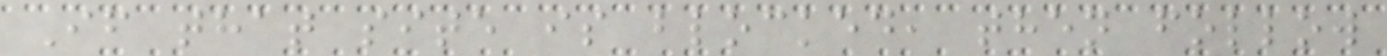If that site is blocked, then follow
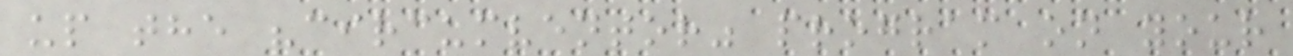up the "circumventor" program on your
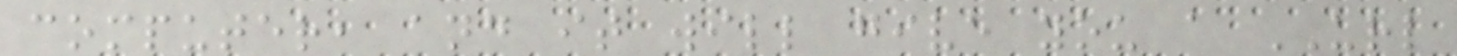computer, and it will give you a URL
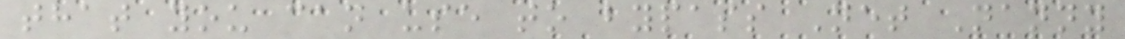that you can use to bypass Net Nanny
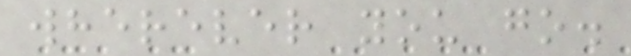wherever you go.
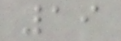19
